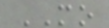MO
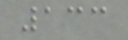133
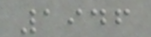1946
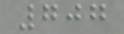707
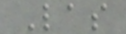Las
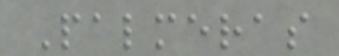Palmeras
